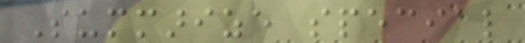Summarize special
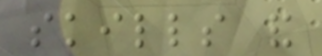skills and
